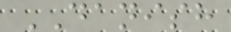DANISH
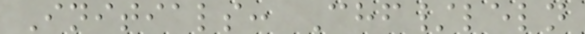Initials: Chf/leln
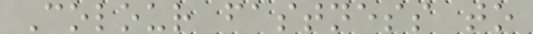Colour fastness to
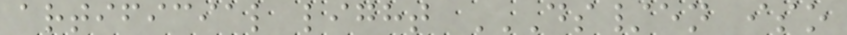artificial light DS/EN ISO
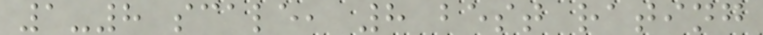1-8 scale, 8 best rating
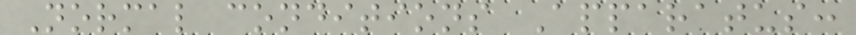Normal conditions Apparatus:
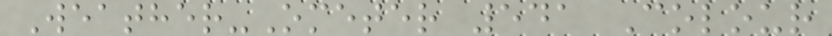Weather-Ometer 541 Colour
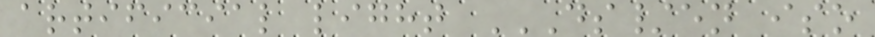artificial light DS/EN ISO
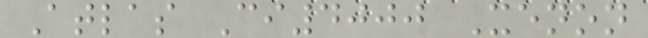Atlas Ci4000 Xenon
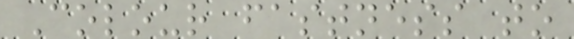Colour fastness to
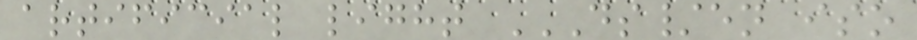artificial light DS/EN ISO
